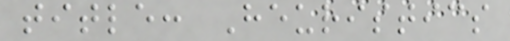title: Heuristics
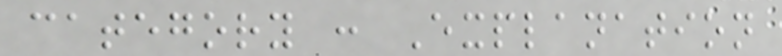category : Explanation
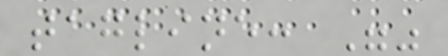tagline: ""
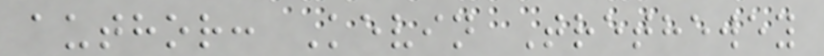author: Kevin Trethewey
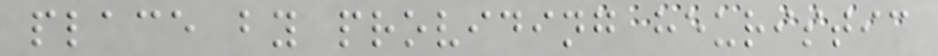place by providing heuristic
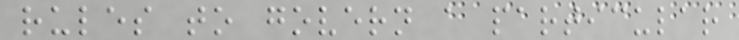rules to govern a particular
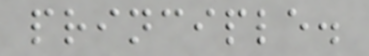principle.
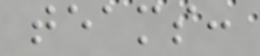teams:
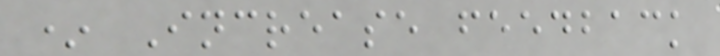* Increase feedback
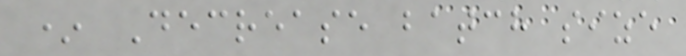* Decrease batch size
